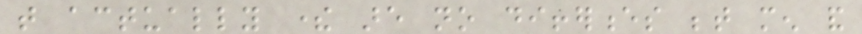that actually there are no differences between men and
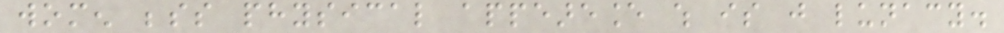women besides physical appeareance which is just lunacy.
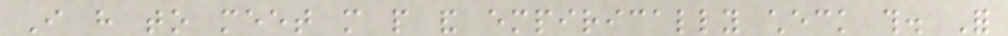I have to meet more people and empirically check this. For
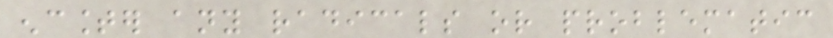encounter any radicals or problematic
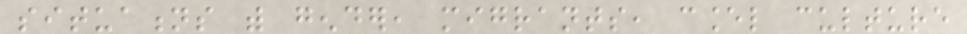situations with gender, migrants, cancel culture
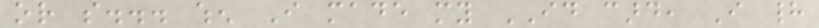or so... when I made my ID card, I had
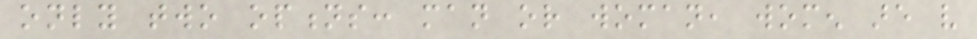only two options: man or woman, women are very
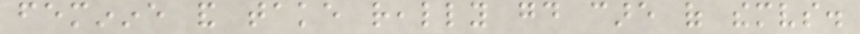feminine and take really good care of themselves.
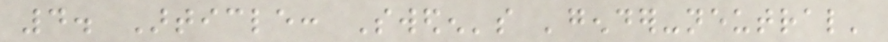4. Article: Sweden's 'gender-neutral'
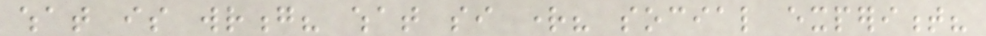what is wrong? what si right? social experiment?
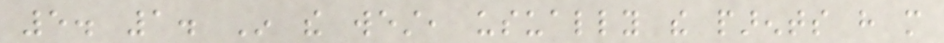5. 1. In the west, usually the parents have more
